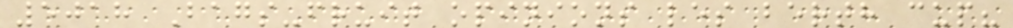5018 Bags-fruit opinions les berth cup?
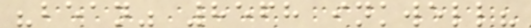"bean" 8568 inkwell?
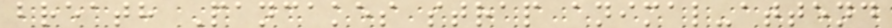breath Pancakes strap animal-attend
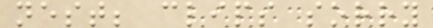nest; clips sorry
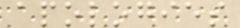apologies
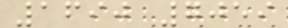1690 7059
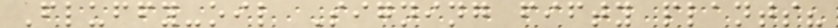Fluffy-oil Signing fifty plants?
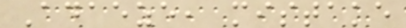Adaeze, mistake
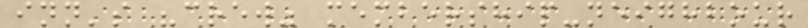inn's "crew" membership-neighbour
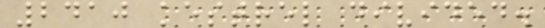2410 kestrel divided.
